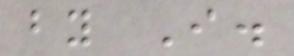by I.
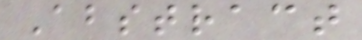Abstract
